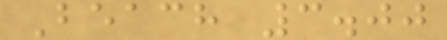Beach 3.00
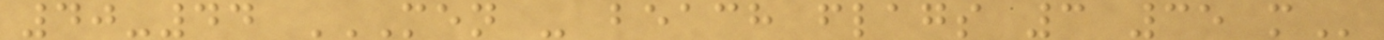40-44 MEN - BEACH FLAGS 3 35 M
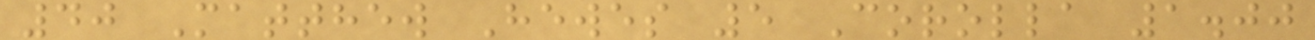40 Matthew Hewes 5 Corolla 1.00
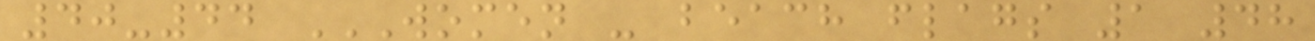40-44 WOMEN - BEACH FLAGS 1 48
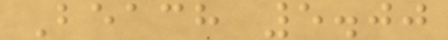Beach 5.00
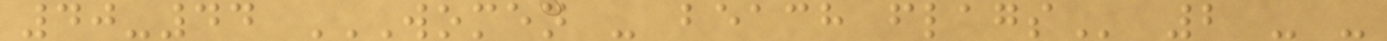40-44 WOMEN - BEACH FLAGS 2 - -
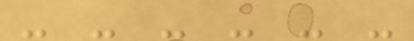- - - - - -
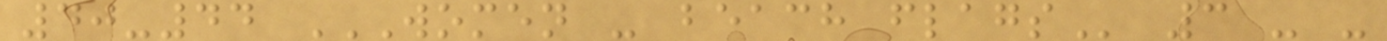40-44 WOMEN - BEACH FLAGS 3 - -
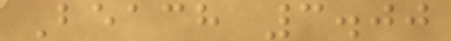Beach 3.00
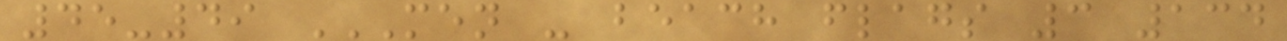45-49 MEN - BEACH FLAGS 3 134
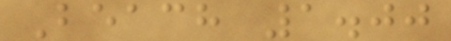Beach 1.00
